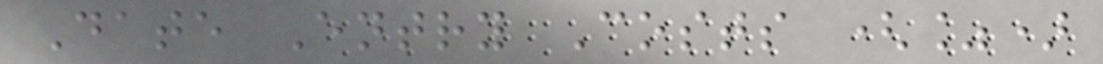Date Entry Costs (%)
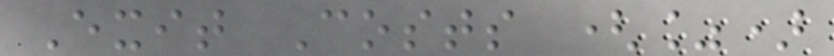Exit Costs (%)
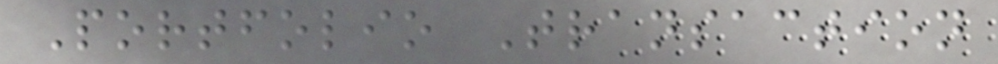Portfolio Transaction
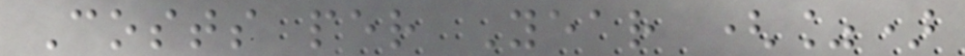Costs per Year (%)
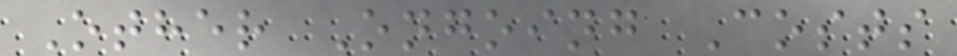Other Ongoing Costs
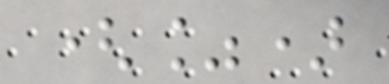(%)
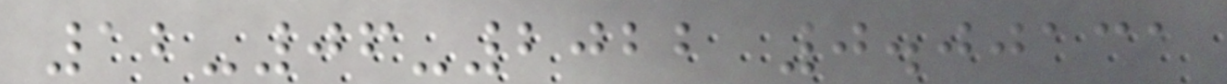12-06-2022 0.00131
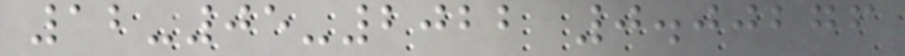12-05-2022 0.00276
